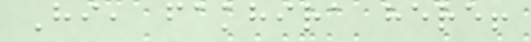Hi, fakhira here!
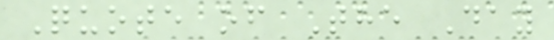Quote of The Day
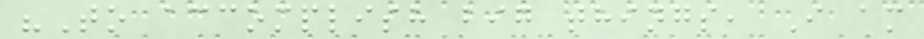"To accomplish big things, I am
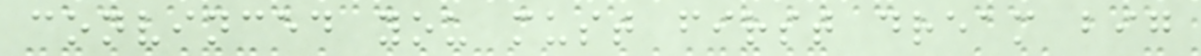convinced you must first dream big
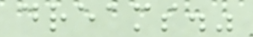dreams."
